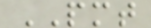PMT
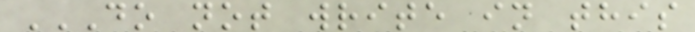DO NOT WRITE IN THIS
